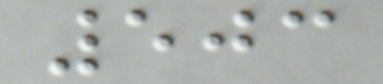503
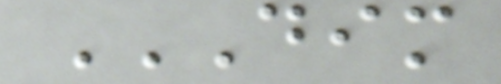DIM
